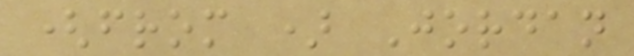(from ) Jordan
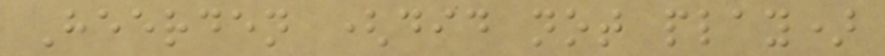Heerden (did not play)
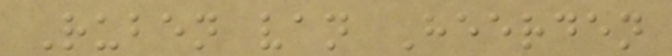Ruben van Heerden
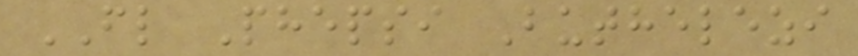FL Phepsi Buthelezi
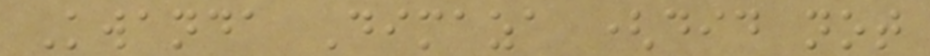Kwanda Dimaza (did not
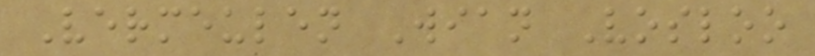Vermeulen Wian Vosloo
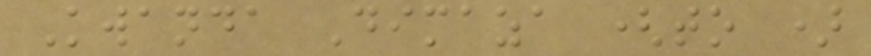Kwanda Dimaza (to )
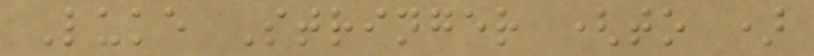Luke Stringer (to )
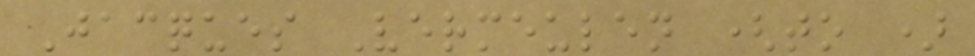Jacques Vermeulen (to )
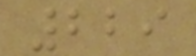229
